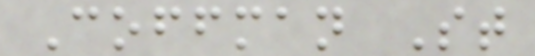Coffman St
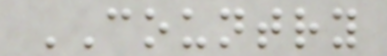COUNTRY
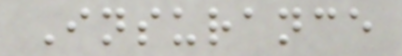Insurance
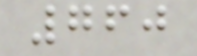760
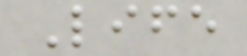Life
